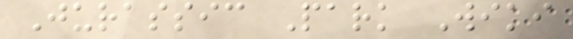Jurassic Park Wiki
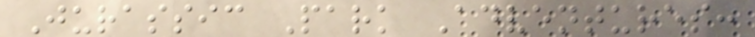Jurassic Park Adventures:
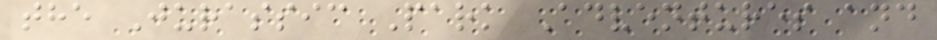the Jurassic Park Adventures and
